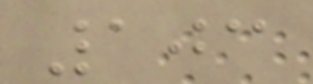103
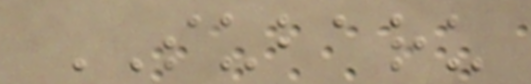SUBARU
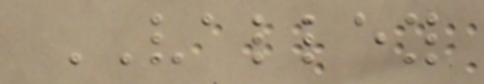VALLEY
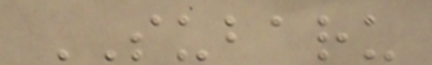SUBARU
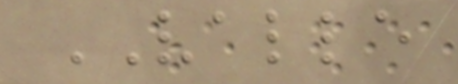VALLE
